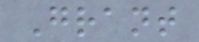Grant
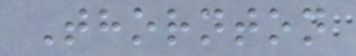Thornton
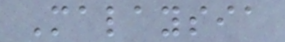Malaysia
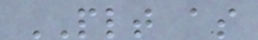PLT as
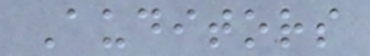Auditors
